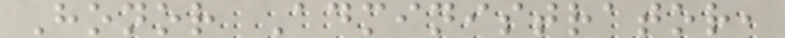Honor Administrator,
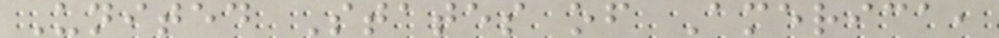United States of America,
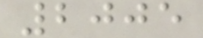2005
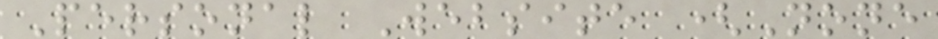Personal Website (None
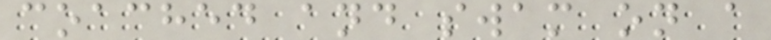coached and swam on a
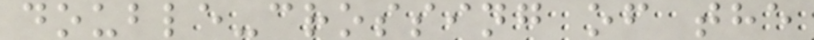double-crossing of the
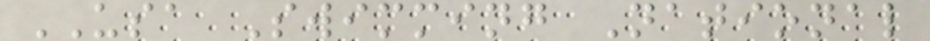USA Swimming National
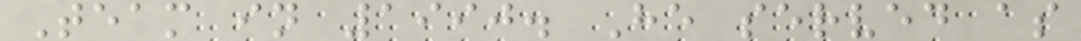Team in 1990. He served as
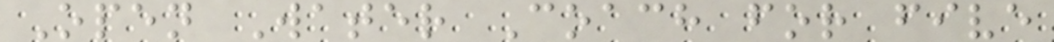Open Water Coach for five
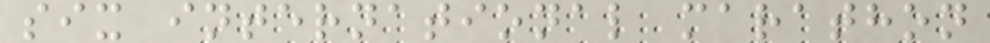six international marathon
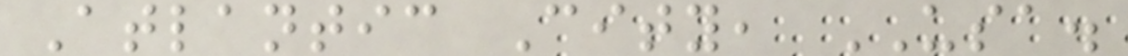Atlantic City, USA.
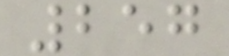257
